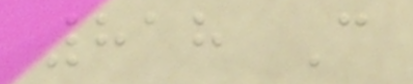818 C
